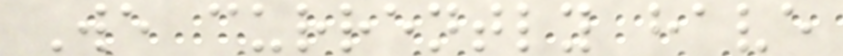We currently have
